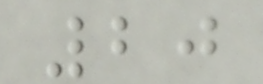20
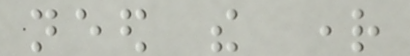need the right
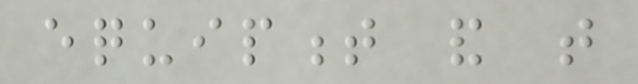equipment and that
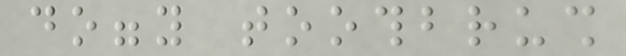doggy toothbrush
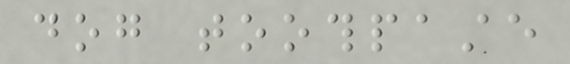dog toothpaste
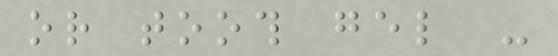or tooth gel -
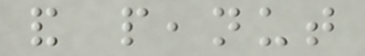and peanut
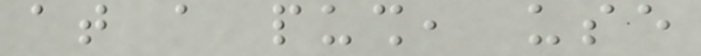at a push, use
